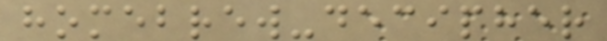homebrew-decipher
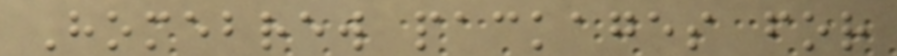Homebrew packages for
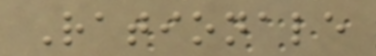Rationale
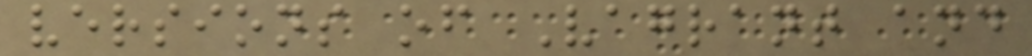versions of Vagrant and
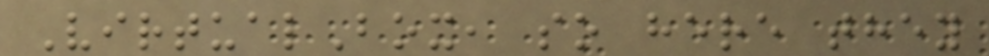VirtualBox, so here they
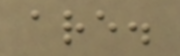are.
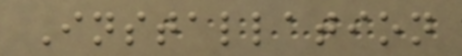Installation
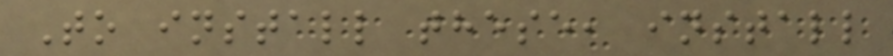To install these, install
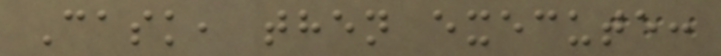Cask, then execute:
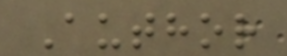Author
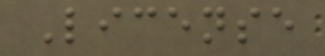License
